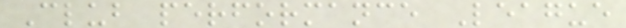Club performance League
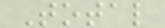Total
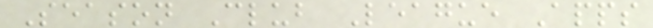Season Club League Apps
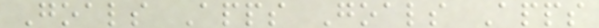Goals Apps Goals Apps
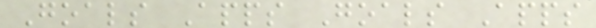Goals Apps Goals Apps
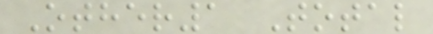Other1 Total
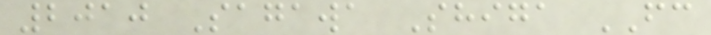2010 Sagawa Shiga FC
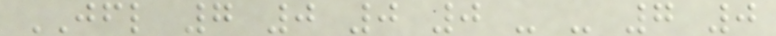JFL 7 0 0 0 - - 7 0
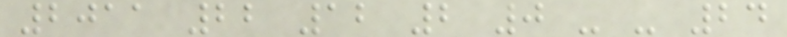2011 22 12 2 0 - - 24
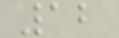12
